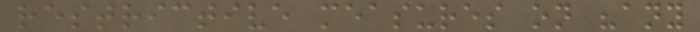restrictive measures on "any
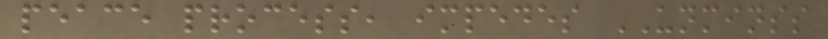peace process, impedes UNMINSS
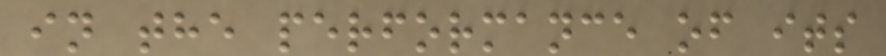in the performance of its
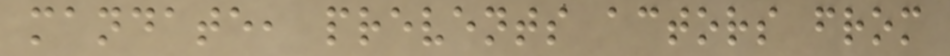mandate, prevents actors from
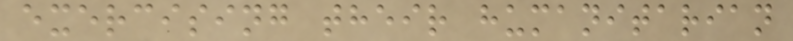exercising their humanitarian
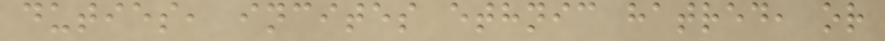duties, incites ethnic hatred, or
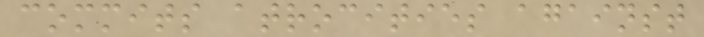commits atrocities against
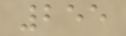255
